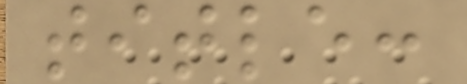title:
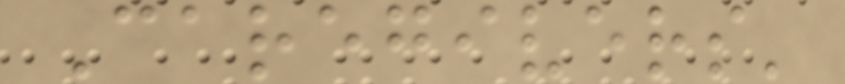Caregivers'
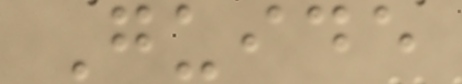Guide
